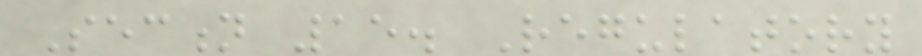Section 15. Regulatory
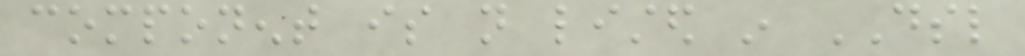component is not listed in DSL
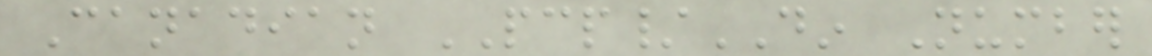Canadian PCP/DIN Number
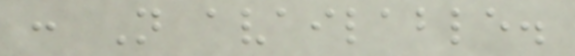: Not available.
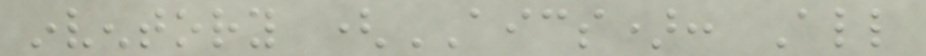inventory (AICS): All
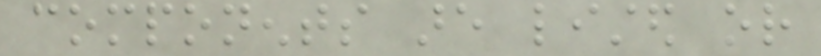components are listed or
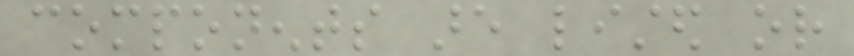components are listed or
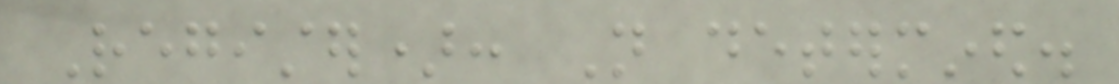Register): Not determined.
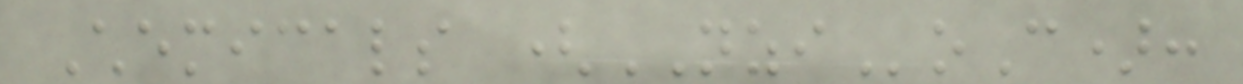Chemicals (NZIoC):
